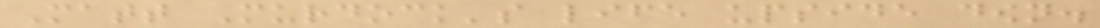Matt Murdock's life upside down.
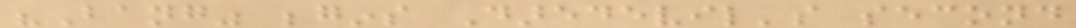"Bang" begins Daredevil's second
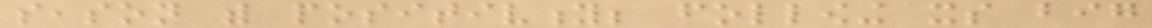season with positivity; following its big
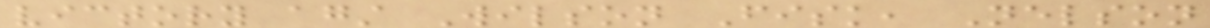victory against Wilson Fisk, Nelson
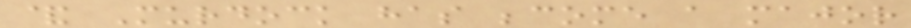& Murdock has become a major
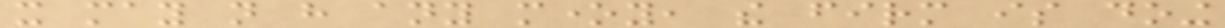it may not have any money, the firm is doing
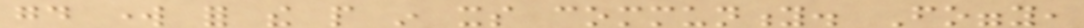good work for the people in its community. Foggy,
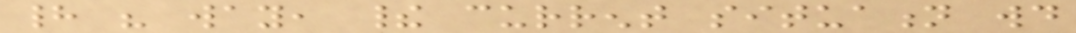had his way, their current situation would
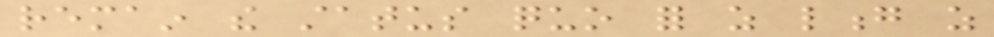remain the status quo for as long as
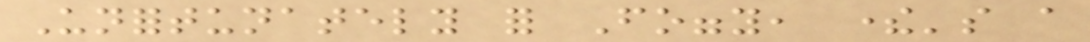Unfortunately for Foggy, there's a
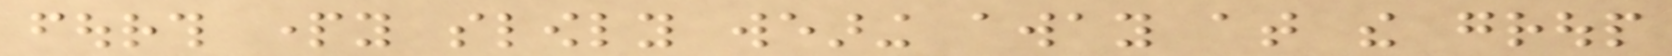fourth party slowly wearing away at the group
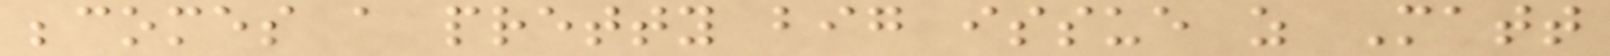becomes a pretty big issue as Matt
